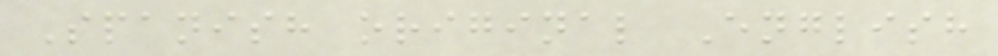Spanish original English
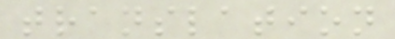translation
